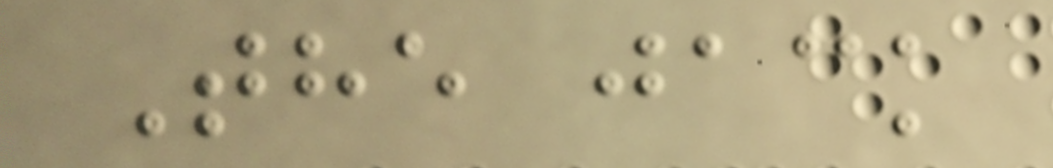The jack
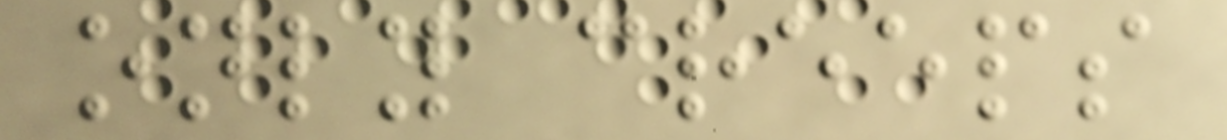only creeps
